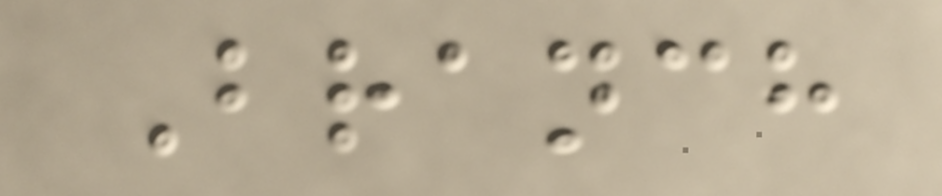Branch
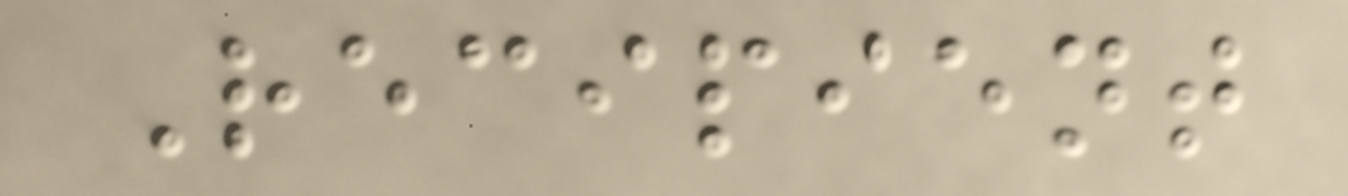Recipient
